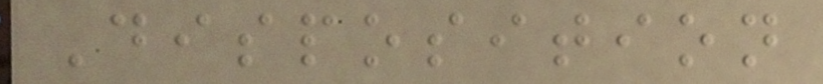Disposition
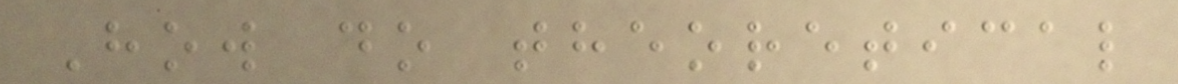How do theoretical
